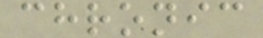chronic
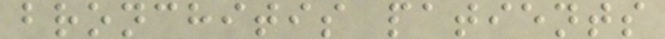bronchitis patients
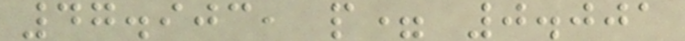47.903, p= 0.001
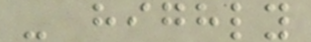- highly
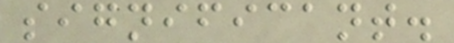significant.
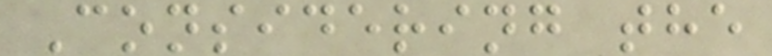Considering the
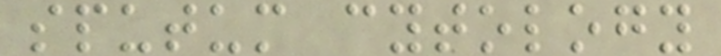sputum cytology
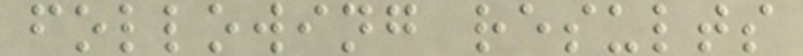following results
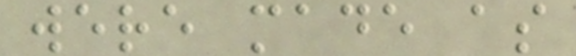were made as
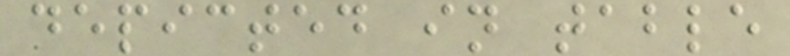depicted in table
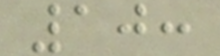10:
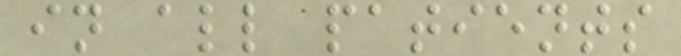in all patients
